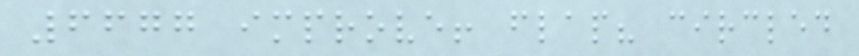6677 improve! flap? circled
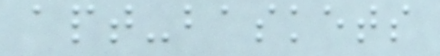apt-baskets
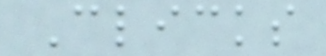Clicks
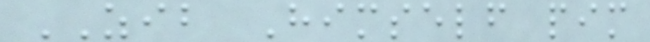ZIB Himself pim
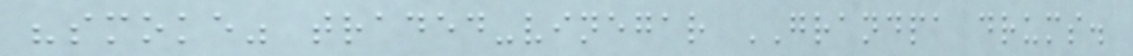"smoke" traded-vinegar GRANDPA drums.
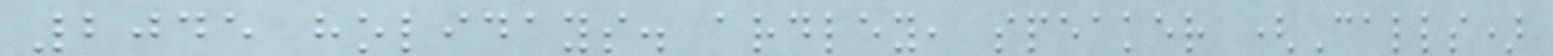2045 holidays. ardley, speaker (Calls)
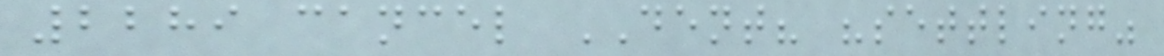2289 cancel DENT? "settling"
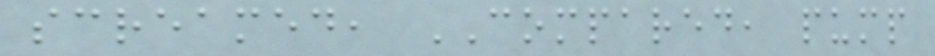screamed, COMPARED, pump
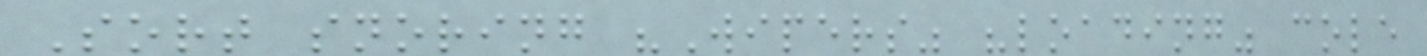Sort snoring "Wipers" "loading" cole
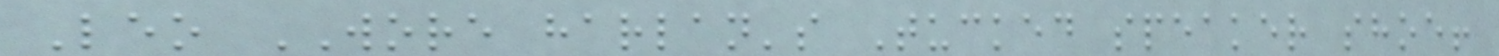Leo WORE harlan's Tucked speaker shoe!
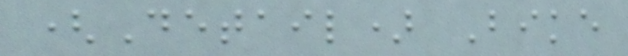(Detail) Bike
